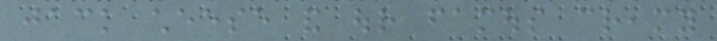jack cheese and our famous creamy
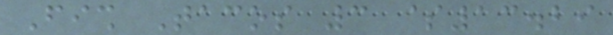Fish Tacos 3 $13.29
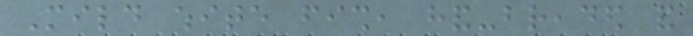Mild white fish, hand-breaded and
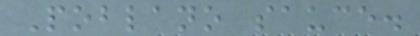Poblano sauce.
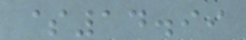$14.99
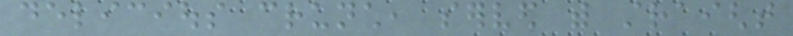delicious crunch, served with straight
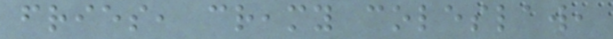fries, creamy coleslaw,
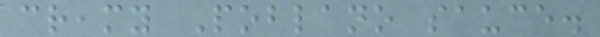creamy Poblano sauce.
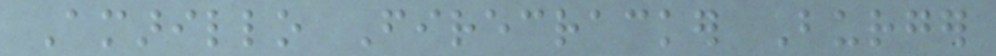Amarillo Firecracker Burger
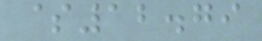$12.79
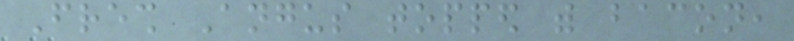Fresh Angus topped with bacon,
